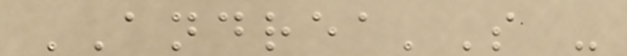ANDREA'S -
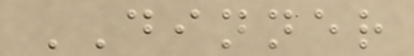DINNER
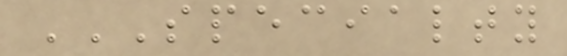SPECIALTY
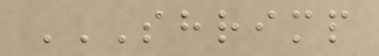SHRIMP
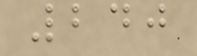240
